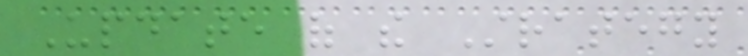Update of the Strategy
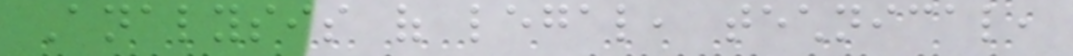Analysis of legal, technical,
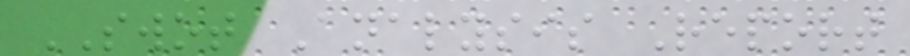SWOT Analysis Report
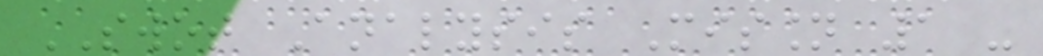SWOT Analysis Mission 1 -
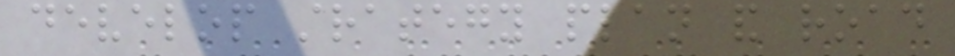develop strategy plan and road
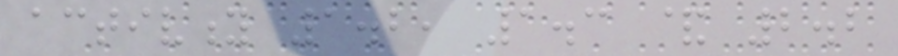activity 1.2, 1.3 & 2.2
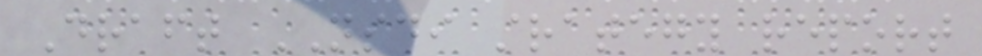Draft NSDI strategy report
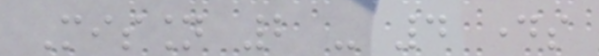Mission 2 - 4 days
